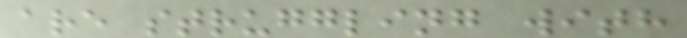are struggling with
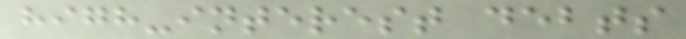high-interest debts
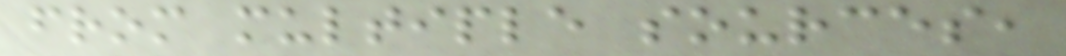from multiple sources,
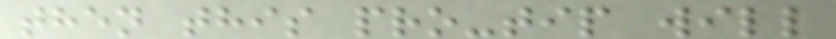then this pro-tip will
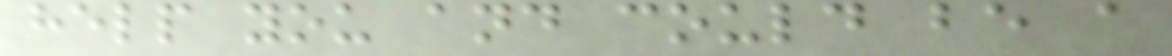help you and could be a
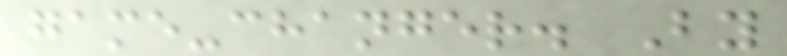game-changer. By
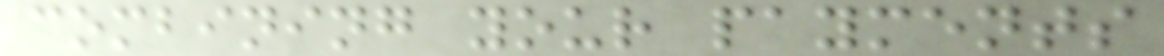combining your payments
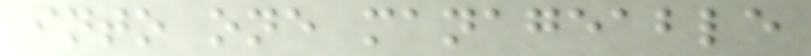into one manageable
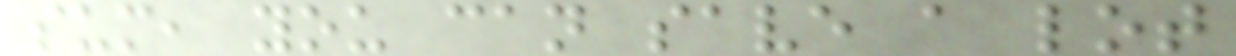sum, you can save a lot
